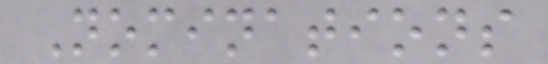Nominations
